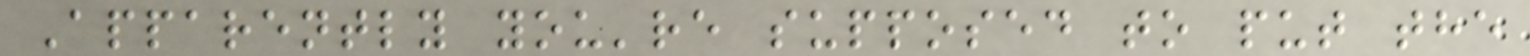Apparently you're supposed to put the
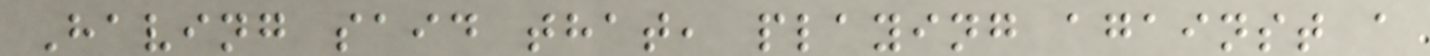Having said that, playing against a
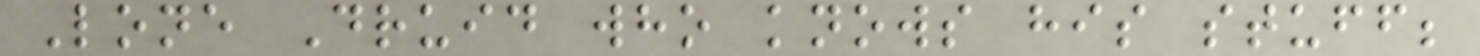Lone Druid who knows his stuff;
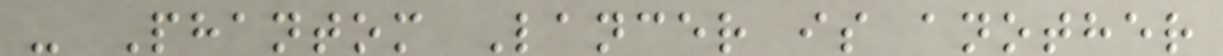- Phantom Lancer is another
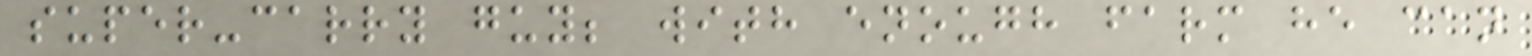super-carry guy; with enough farm he can
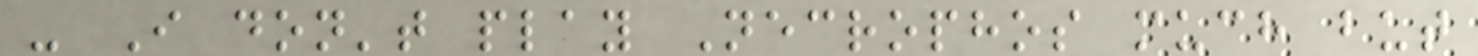- I don't play Necrophos much but
